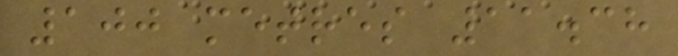100 metres 11.38
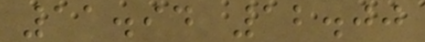11.94 12.00
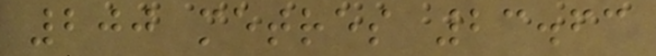200 metres 23.63
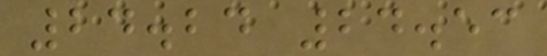24.24 24.53
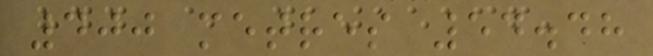400 metres 54.48
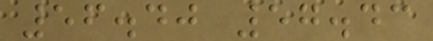56.40 57.43
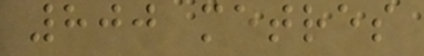800 metres
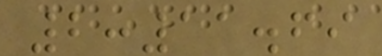2:11.69
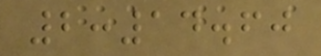2:14.60
